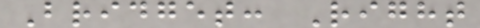Bridget: Right
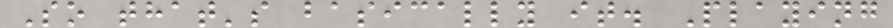So that's basically it. Playing
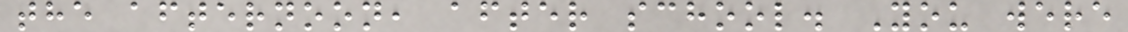the afternoon, after school. You were
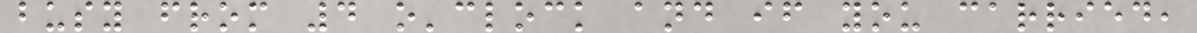busy from 4 o'clock and if you carried,
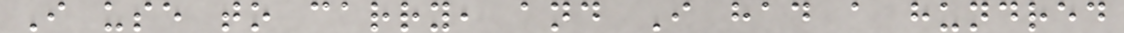I use to carry, and I had a hundred
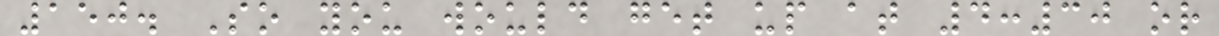150. So you would get up at 4:30 or
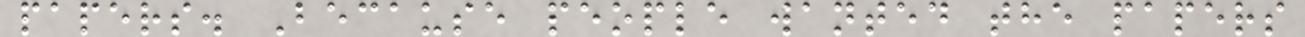papers. Because people wanted the papers
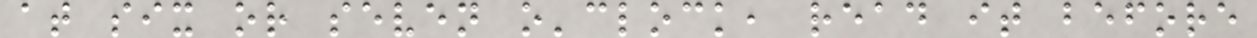at six or seven o'clock, read it before
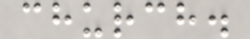church.
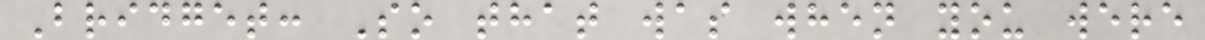Bridget: So that was when you were
